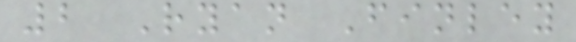2 Ryan Finley
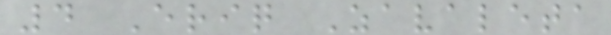4 Eriq Zavaleta
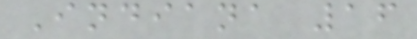Indiana 16
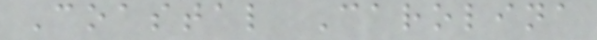Coastal Carolina
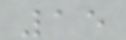15
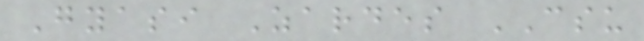Gyasi Zardes CSU
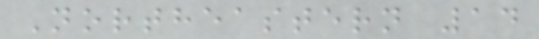Northeastern 14
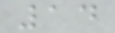14
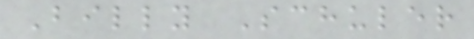Billy Schuler
